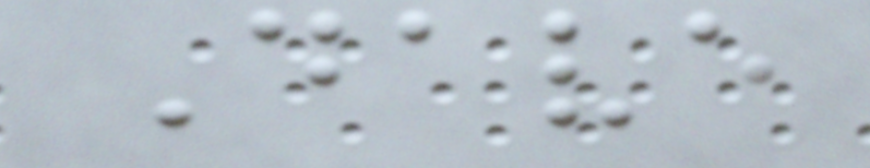Dave
